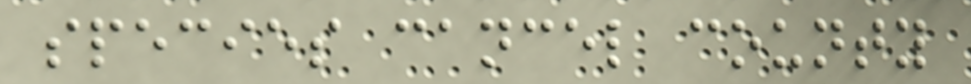species cancel county
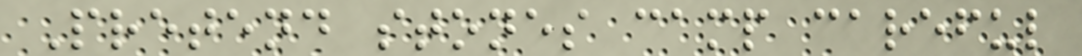Pretend stones camp careful
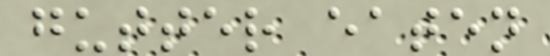gutter eaten
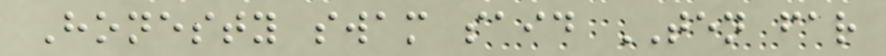Honesty swam said TEN far
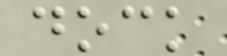dock
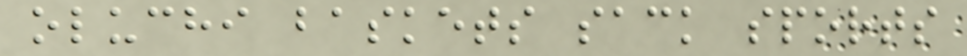oluchi baskets sack sports
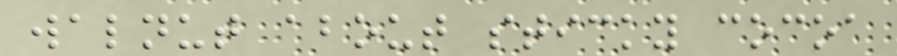walnut about sticky cocoa
